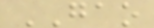GAO
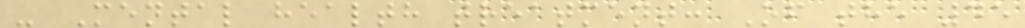- Mental health treatment: Of the 45
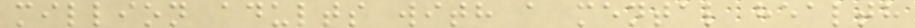million adults with a mental health
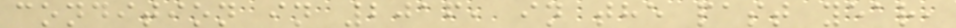condition in 2016, in the past year,
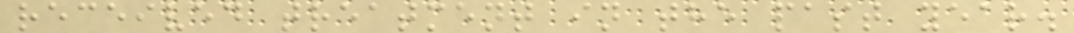received treatment in the past year.
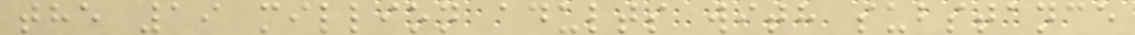the 19 million adults with substance
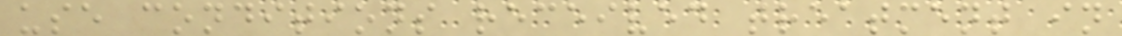use conditions received treatment in
